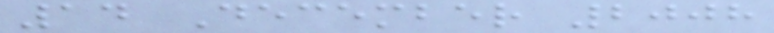14 December 2008
